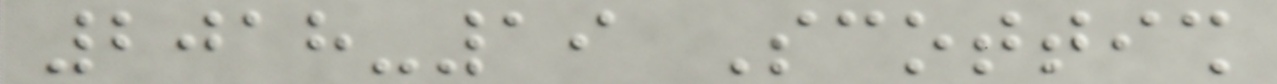2018-19 Scottish
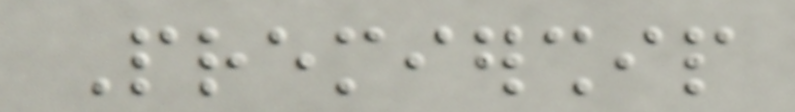Premiership
